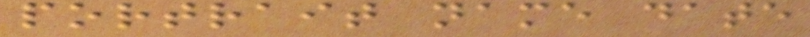portrait name date
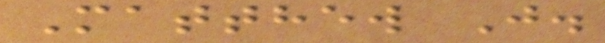Matthew J.
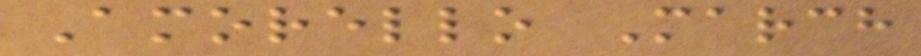Amorello March
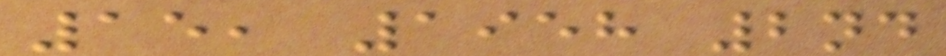15, 1958 2nd
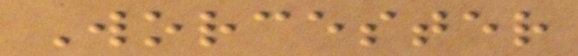Worcester
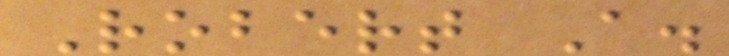Robert A.
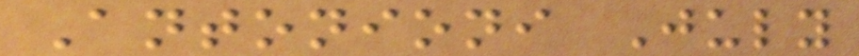Antonioni July
